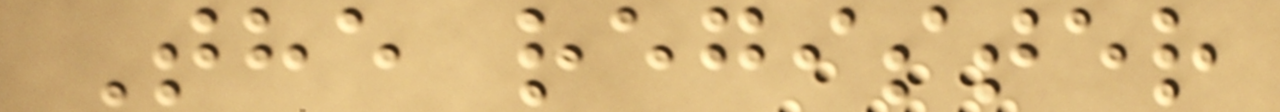The register
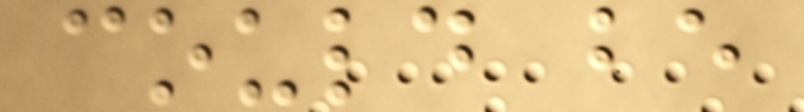could be
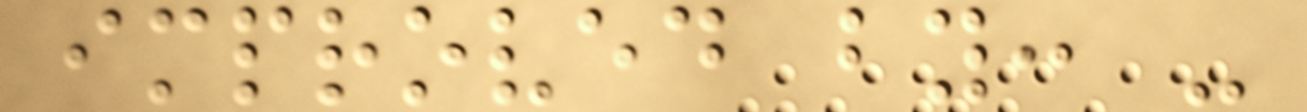improved by: -
